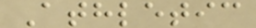Athletic
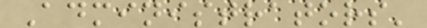Administrators'
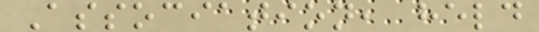Association, held
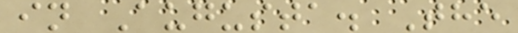in Augusta. The
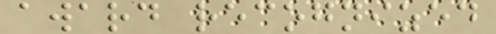award recognized
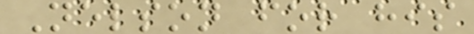Nelson for his
